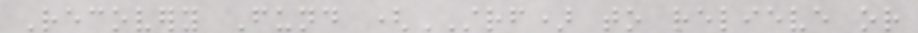Recovery Fund (STRF) to relieve or
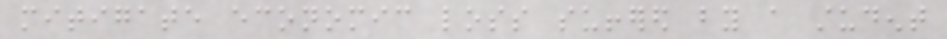mitigate economic loss suffered by a student
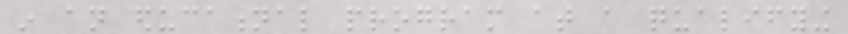in an educational program at a qualifying
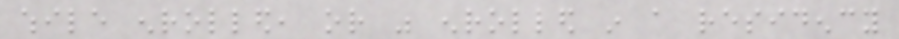while enrolled, or was enrolled in a residency
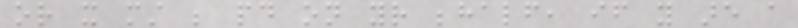or it must be paid on your behalf, if you are a
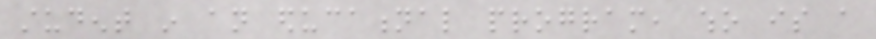student in an educational program, who is a
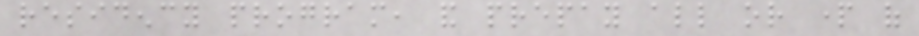residency program, and prepay all or part of
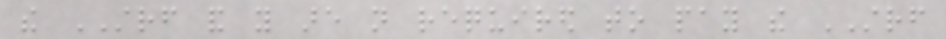the STRF and you are not required to pay the STRF
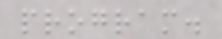program.
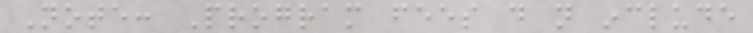Note: Program fees do not include
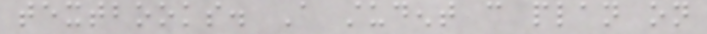textbooks. A student can plan on
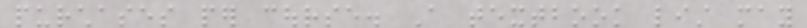purchases per course. A textbook list may
